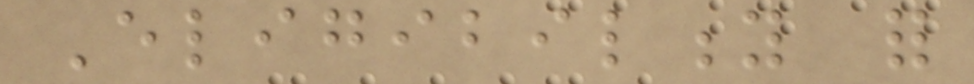Eligibility for
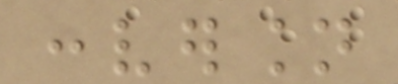conversion
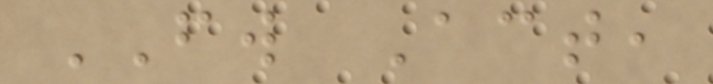FW Act,
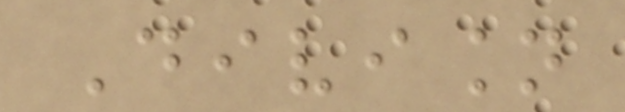Division
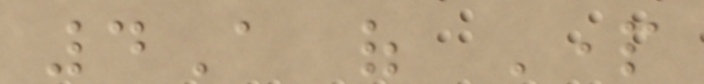4A of Part
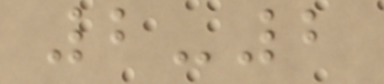2-2
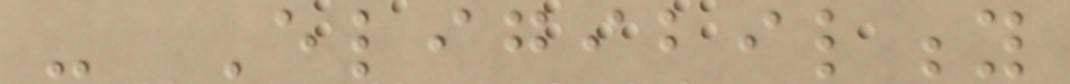- Eligibility
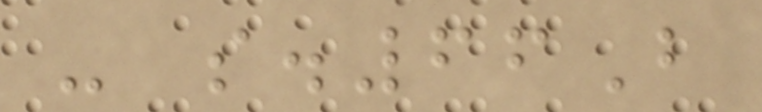- s.66B
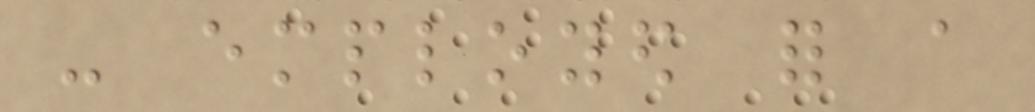- employed for a
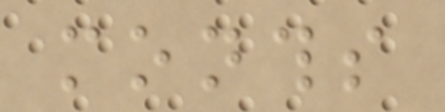months
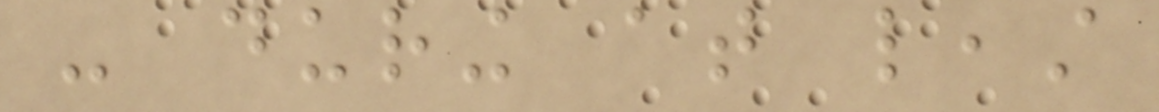- during at least
